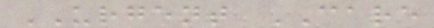URGENT CARE
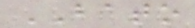BATO
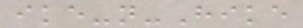ike-n-Hike
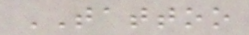TATTOO
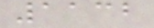1132
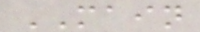MAIN
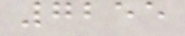7255
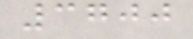3700
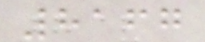8167
